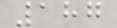187
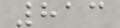813
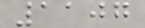1107
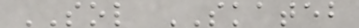SOL SKATEB
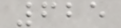625
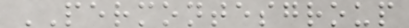PERMONTESGROUP
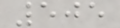505
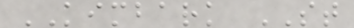KIMBARK ST
